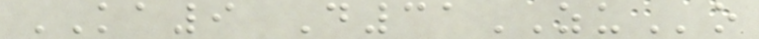KA9 D31ZUo
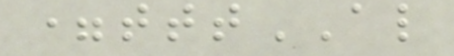=tttAL
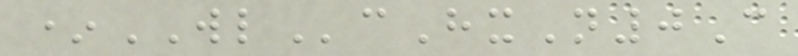*WLcHxN0C
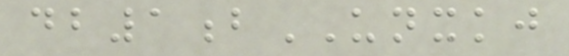db1bUNXKJ
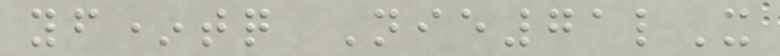yf*tq Nie71lX
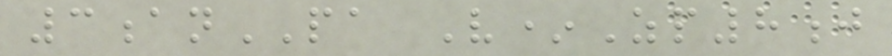3anPA V*Zp8j
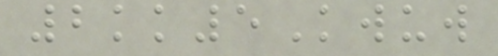2kk5Kwuw
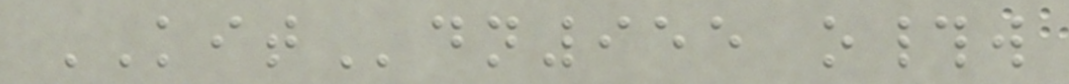KITdn955 o#w
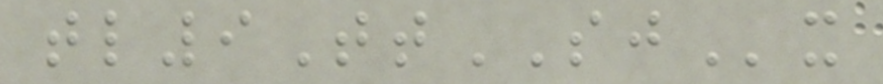tl9TtSJx
